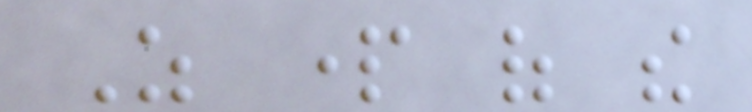As part of the
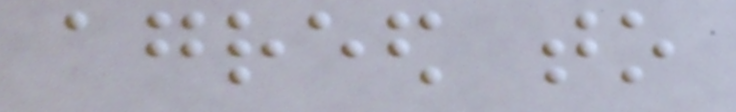agreed to
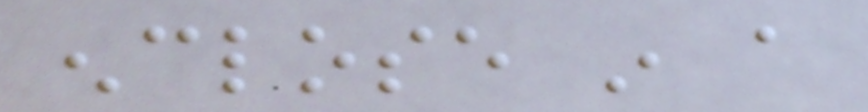enclose in a
